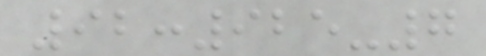92:925-7
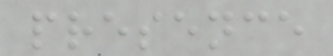presence
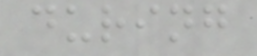during
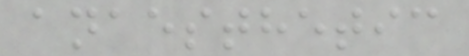anaesthetic
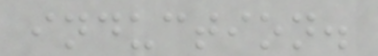induction.
